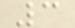3
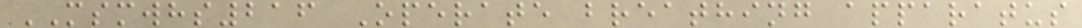MSMWHS216 Operate breathing apparatus
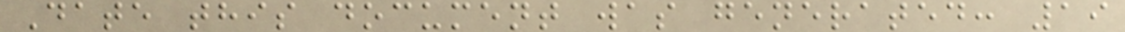Date this document was generated: 19
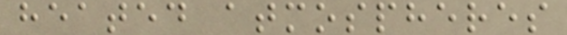heated atmospheres
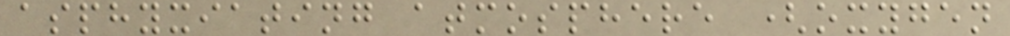asphyxiating atmosphere (oxygen
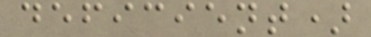deficient)
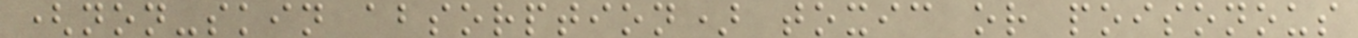(non-skin absorption) toxic or poisonous
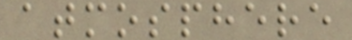atmosphere
